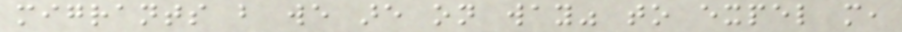migrants but we are on way" to expel more,
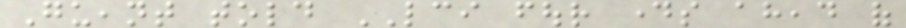Gueant told LCI four days ahead of
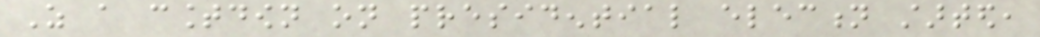As a countdown on presidential election started,
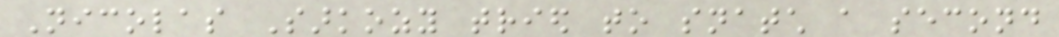Nicolas Sarkozy tried to snatch a second
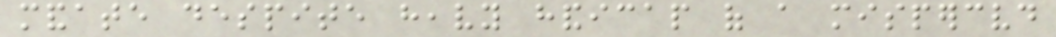mandate despite heavy handicap of a misperceived
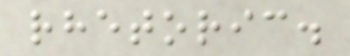rhetoric.
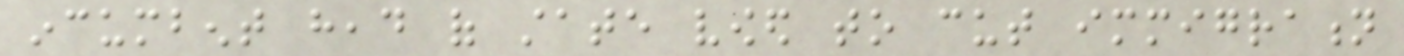incumbent head of state vowed to cut immigration
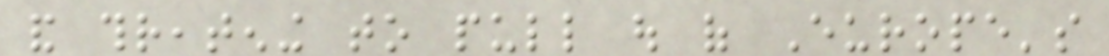and threatening to pull out of Europe's
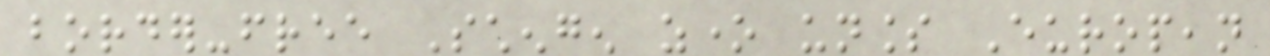border-free Schengen zone unless European
